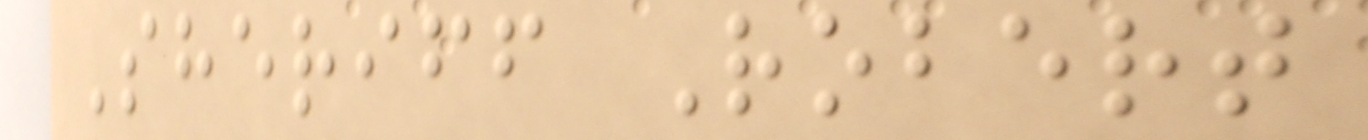Sheriff Robert
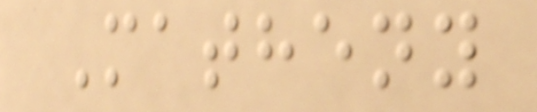Matheny
